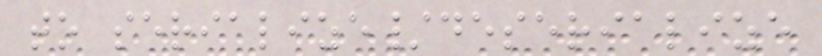to serialize/deserialize
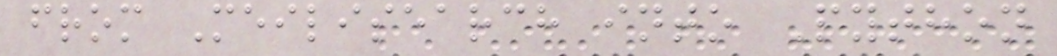from Meilisearch into Python
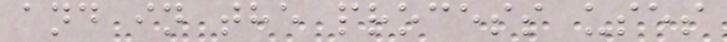and in the process uses
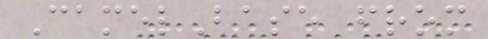CamelBase from
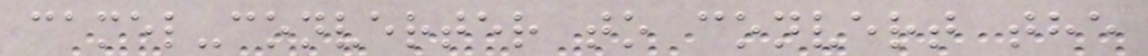camel-converter to convert the
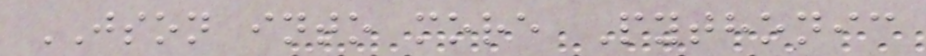JSON into more Pythonic
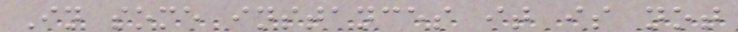In some instances it is not
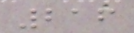216
